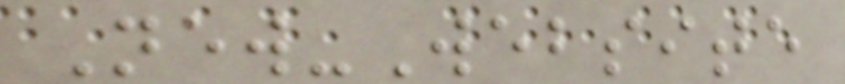New-Website
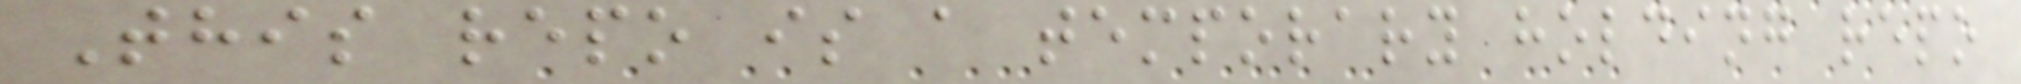This repo is a temporary holding repo
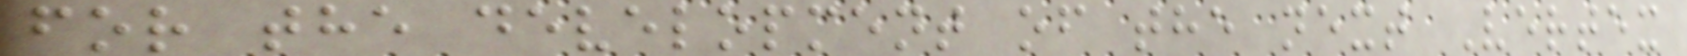for the development of the next Vertex
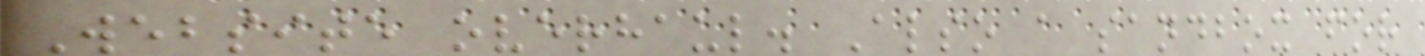Website overhaul. Also a sandbox for
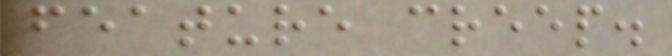feature creep.
